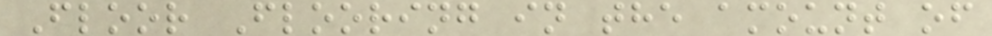Floor Flooring in the amount of
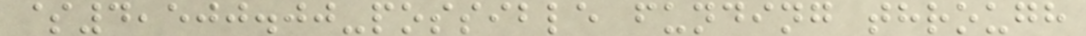$4,500.00-possible funding through
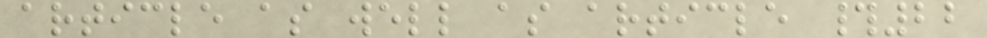article as well as article #22
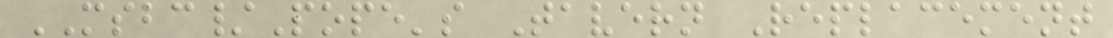MSBC/Pope's Tavern Replacement
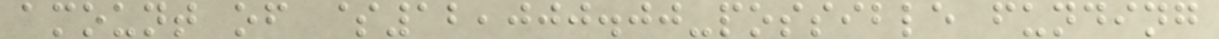amount of $12,000.00-possible funding
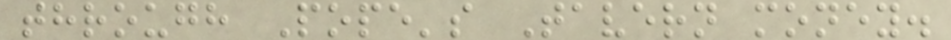through Pope's Tavern money.
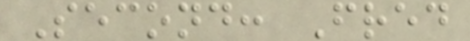Second: Fred
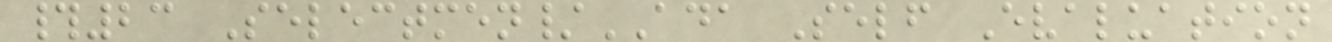#23 Selectmen/ADA Self Evaluation
